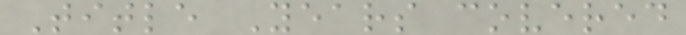Title Years covered
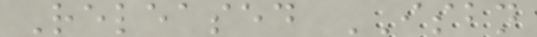Released ISBN
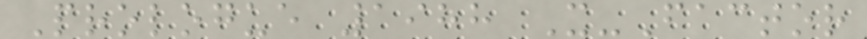Prologue 1988 X-Factor
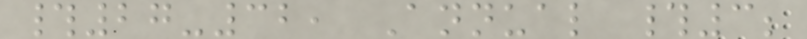#27-32, Annual #3;
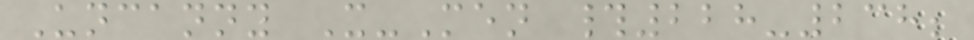Uncanny X-Men #228-238;
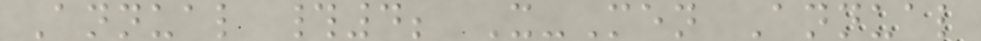Annual #4; X-Men Annual
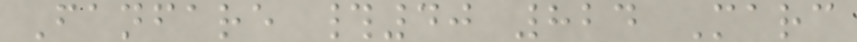Fanfare #40 824 Marc
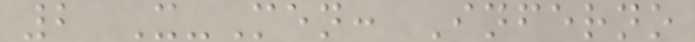2 X-Men: Inferno
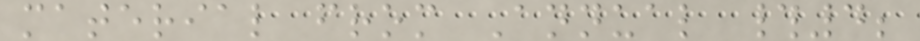material from Annual #4;
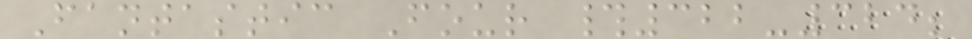Fantastic Four #322-324;
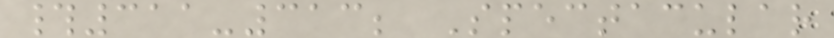#311-313; Spectacular
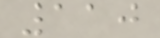110
